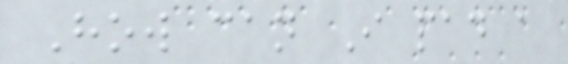How can I pad a
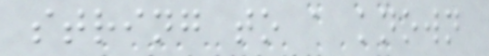string to a known
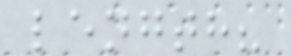length?
